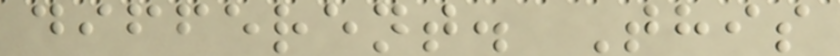different. This
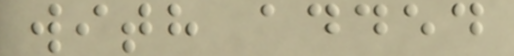with added
